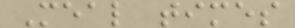Meal times
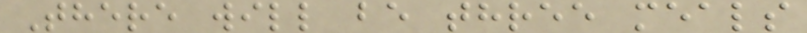There will be three meals
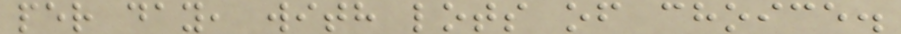per day, with lots of choice.
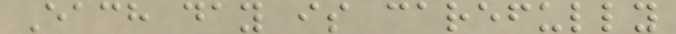Each day is carefully
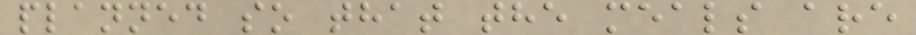planned so that the meals are
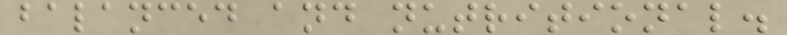balanced and nutritional.
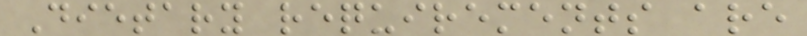Dietary requirements are
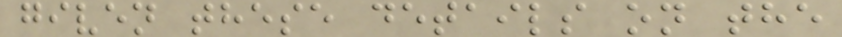given these details on the
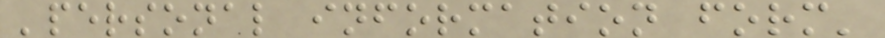'personal information form'
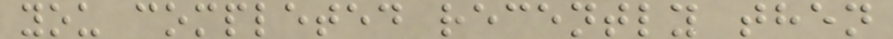you completed recently then
